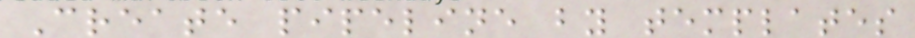Create pipeline by templates
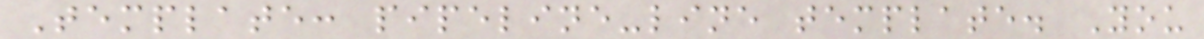Template: pipeline-line template. You
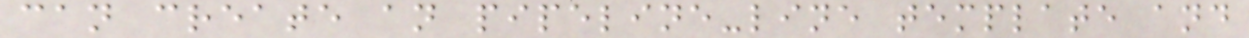can create an pipeline-line template and
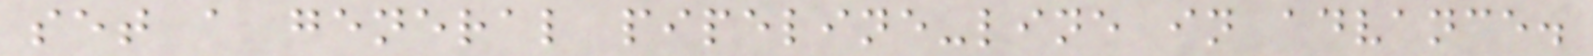set a general pipeline-line in advance.
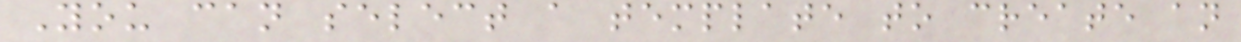You can select a template to create an
